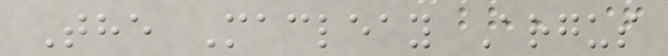The Macleay Argus
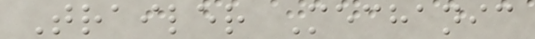Trailer Mechanic
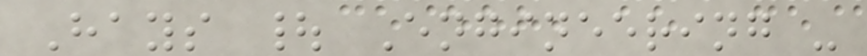Hays | Engineering -
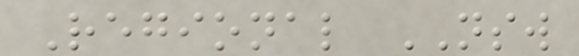Regional NSW
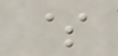$
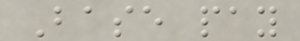Base pay
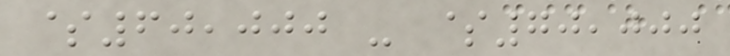$60,000 - $70,000
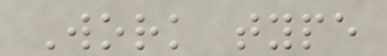Work type
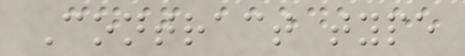Contract type
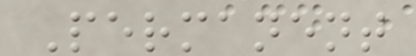Permanent
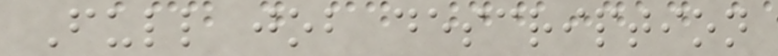Full job description
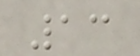13
